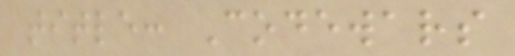title: Codewars
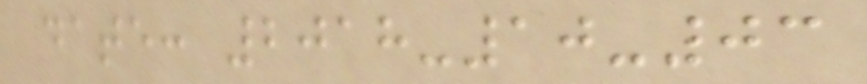date: 2018-10-03
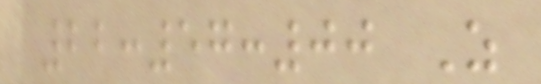22:57:00 Z
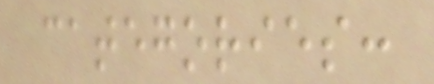categories:
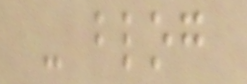- blog
